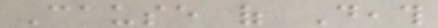Cause of Death
